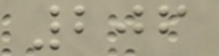206
